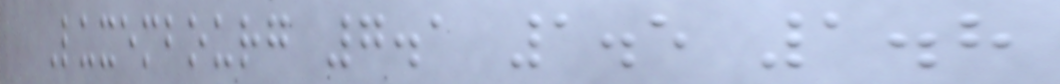Luxembourg 7.1 1.5 1.8
